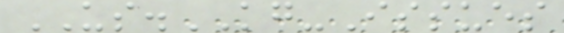US.KG-Issues
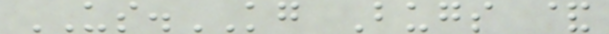US.KG Bugs &
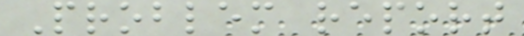Problem report
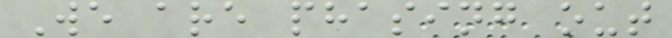We are phasing out
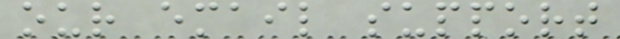our email support
